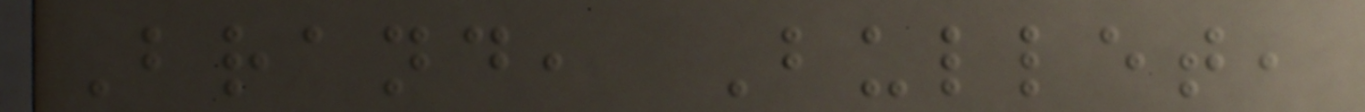Brand, Bullet,
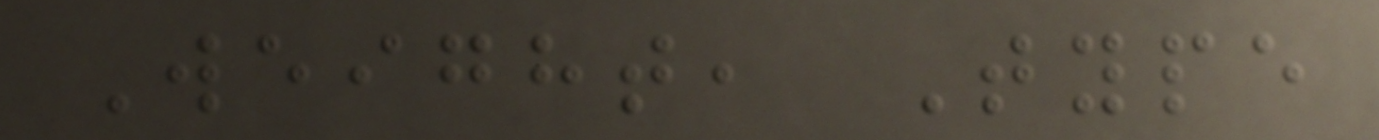Weight, Type
